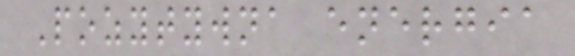Pozytywna energia
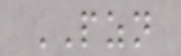PZN
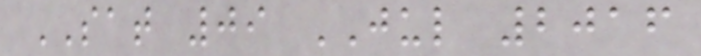SAT 09 JUL 2016
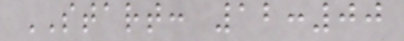START: 12:00
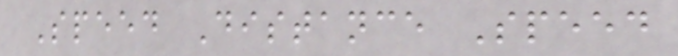Speed Distance Speed
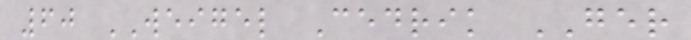60 WEIGEL Cedrik GER
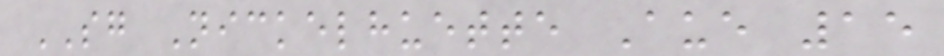SG Nickelhuette Aue 15
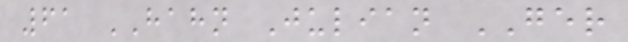61 HAHN Julian GER
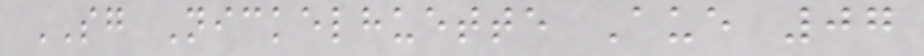SG Nickelhuette Aue 07
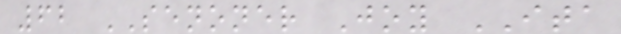62 SENONER Joy ITA
